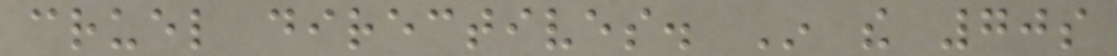cruel directives. In the 70s
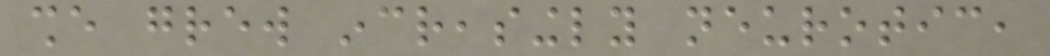she grew increasingly neurotic,
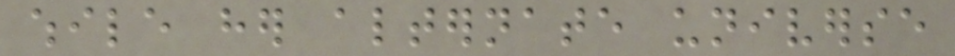while her alternate universe
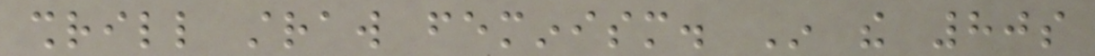shrill straw feminism. In the 80s
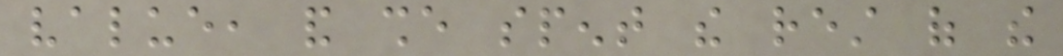value, and she spent the rest of the
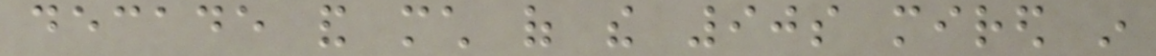decade and much of the 90s mired in
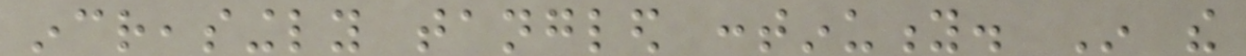increasingly tangled continuity. In the
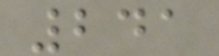241
